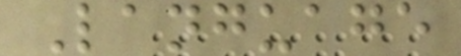Language
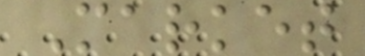Market
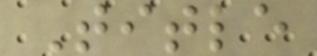Title
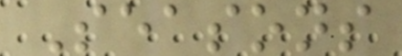Seasons
